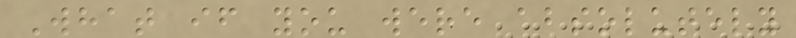What if you were absolutely
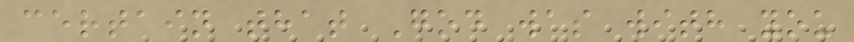certain that God was with you
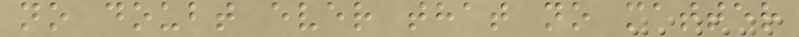no doubt ever that no matter
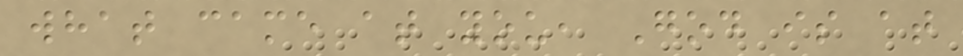what came at you, God is at
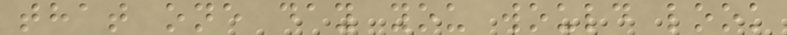that one day you would look
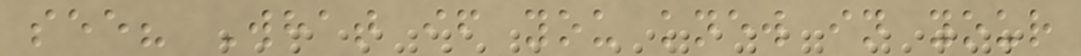see? What if you knew in your
